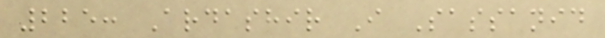225: Ardashir I Sassanid
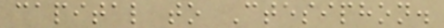capital to Ctesiphon.
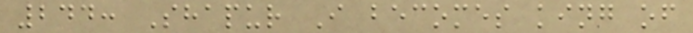244: Shapur I becomes king of
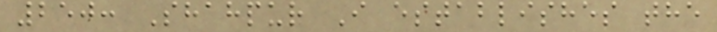250: Shahpur I establishes the
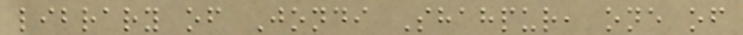library of Jondi Shahpur, one of
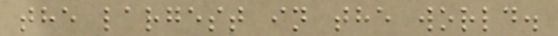the largest in the world.
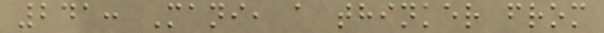241: Mani, a thinker from
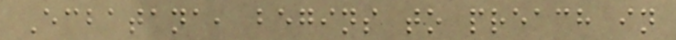Ecbatana, begins to preach in
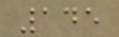145
